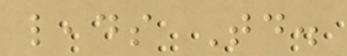leads Today.
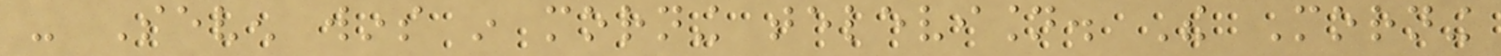- Seven wins in morning television. The Morning
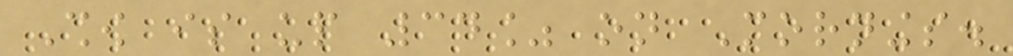Show is up 34% on Mornings.
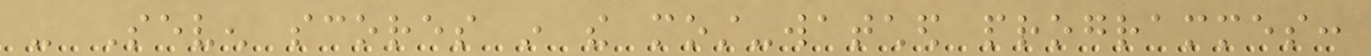- Seven scores in the most-watched programmes:
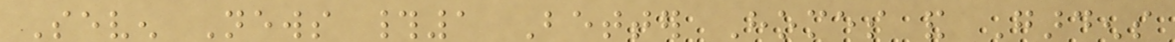Seven News #1 Better Homes and Gardens
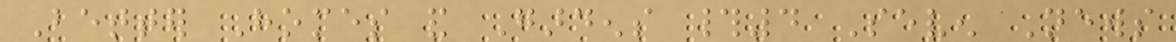Better Homes and Gardens #4 Seven News
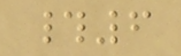#6
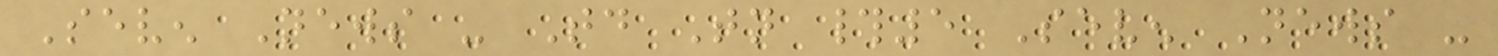Seven News - Today Tonight #5 Seven News -
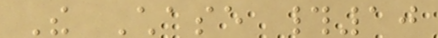The Chase #10
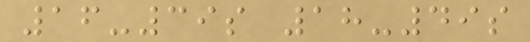16-39s 18-49s
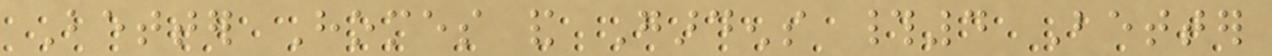Better Homes and Gardens #4 Better
